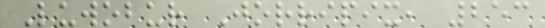Luwobur Jorripix, 253
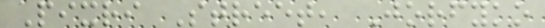Pixri Street, Jorfyko
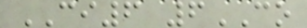CI6 6CO
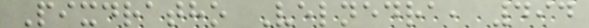Pixdratho Velnedra, 494
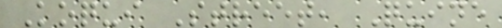Koqui Street, Quine
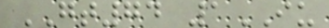GT74 1IU
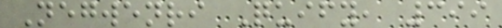Negwenri Quify, 399
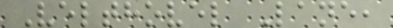Velthovel Lane,
